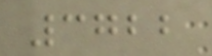3722
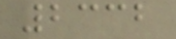2332
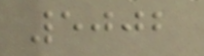5002
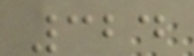324
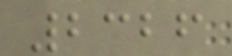2326
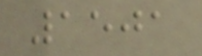1501
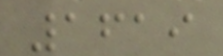1619
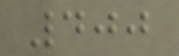400
